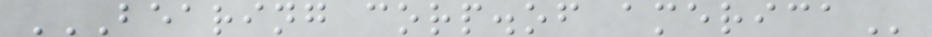BEARING CORP.OF AMERICA
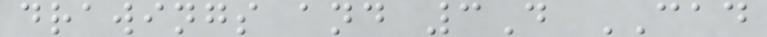drawings and 3D CAD
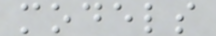models
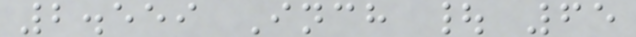2.559 Inch | 65
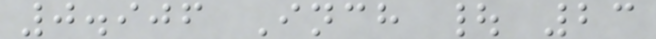0.906 Inch | 23
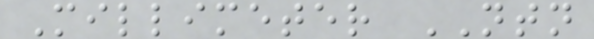Millimeter NTN
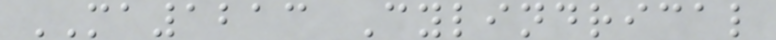MA1213 Cylindrical
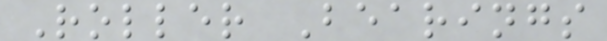Roller Bearings
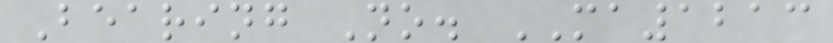Bearing No. MA1213
